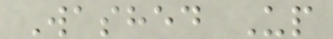Washed Up
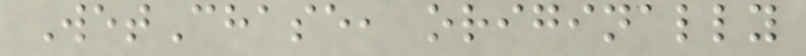WetChase, originally
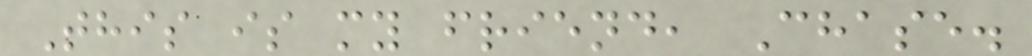This is my friend, Chase.
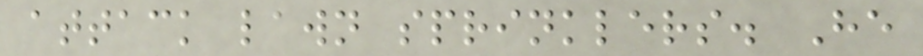attack lawn sprinklers. He
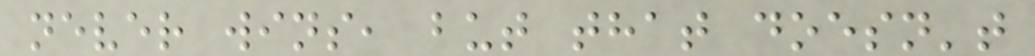never wins, but that doesn't
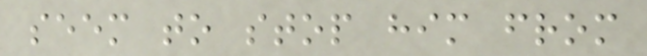seem to stop him from
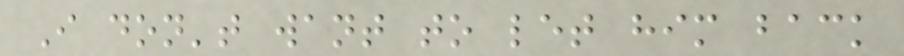I don't want to let him back
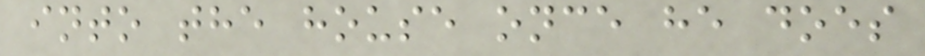into the house once he does
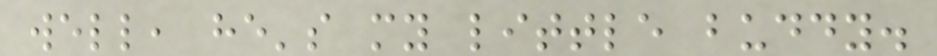well, he's my little buddy.
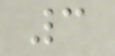3
